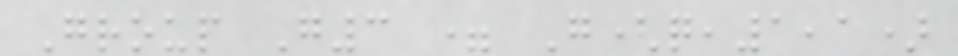Group G3 = G(q,1,1)
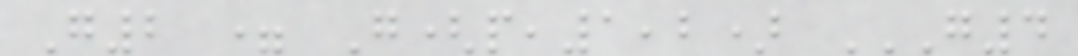G2 = G(p,1,2) G4
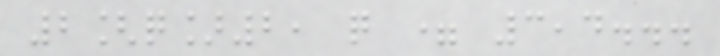2[q]2, q = 3,4...
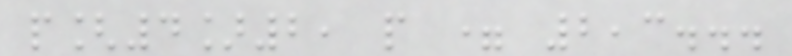p[4]2, p = 2,3...
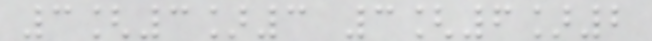3[3]3 3[6]2
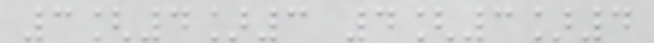3[4]3 4[3]4
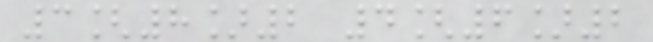3[8]2 4[6]2
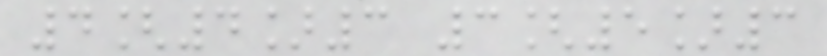4[4]3 3[5]3
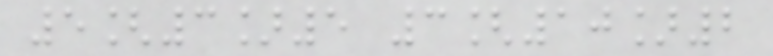5[3]5 3[10]2
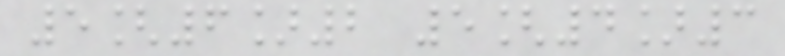5[6]2 5[4]3
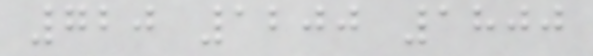720 1200 1800
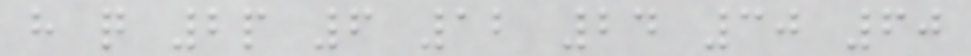h q 2p 6 12 24 30 60
